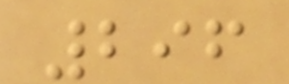296
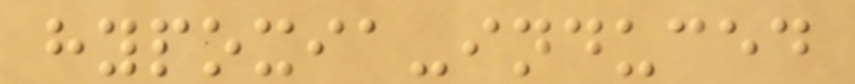hypoxia-induced
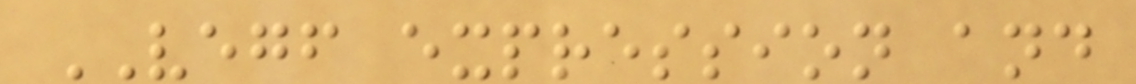VEGF expression and
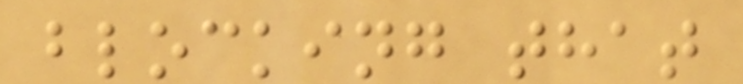blocking that
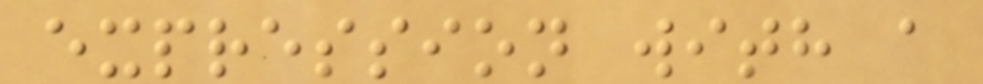expression with a
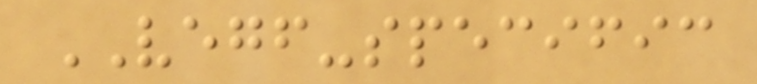VEGF-specific
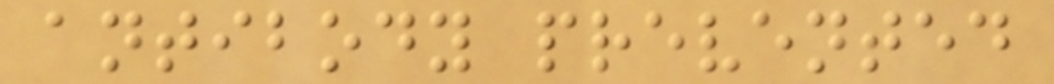antibody prevented
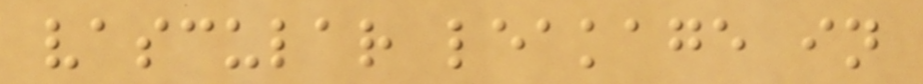vascular leakage in
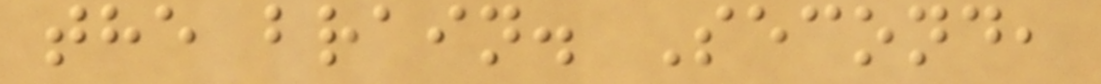the brain. Second,
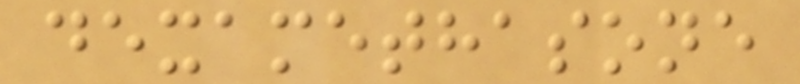dexamethasone
